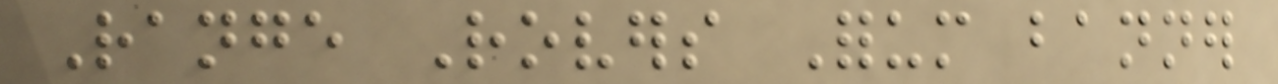Range Rovers Forum banner
